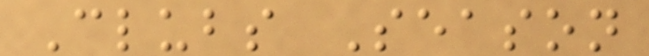Clubs Season
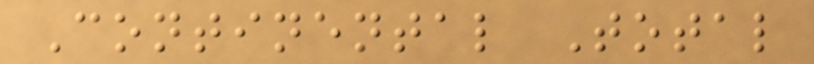Continental Total
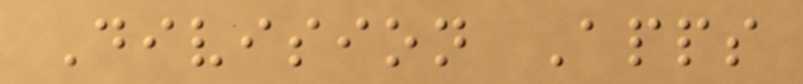Division Apps
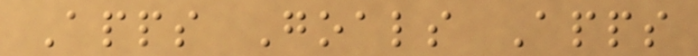Apps Goals Apps
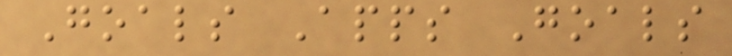Goals Apps Goals
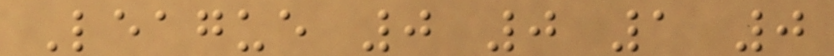League 0 0 1 0
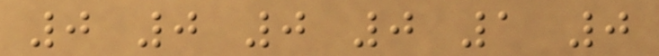0 0 0 0 1 0
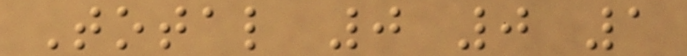Total 0 0 1
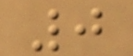0
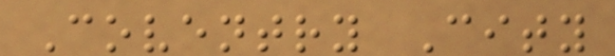Coventry City
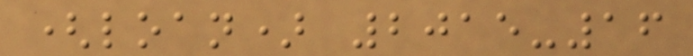(loan) 2015-16
